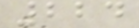224
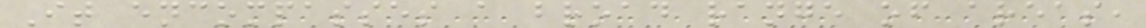It encompasses a broad range of areas,
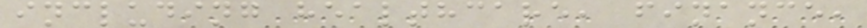including healthcare, finance,
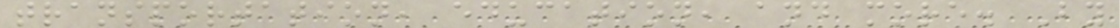transportation, education, and more. By
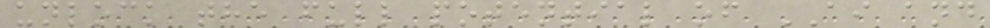unlock the full potential of AI and
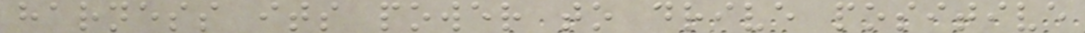harness its power to drive positive
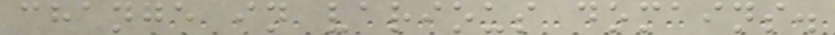change in various domains.
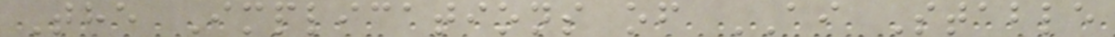The Implications of AI Stable
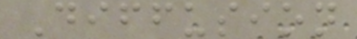Diffusion
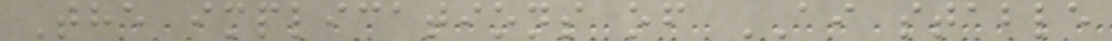The implications of AI stable
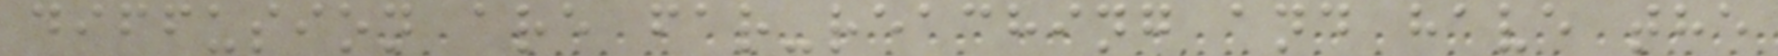diffusion are far-reaching and have the
